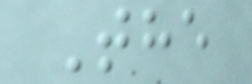The
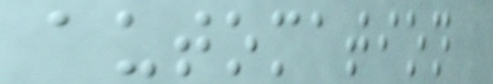automation
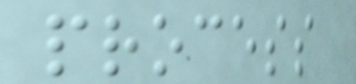process
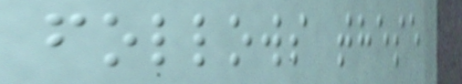follows these
